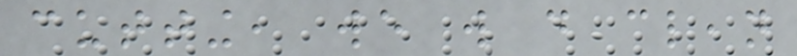cutting, we will do clean
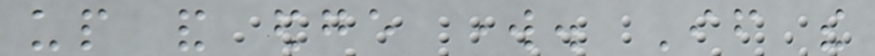up and edge work. If the
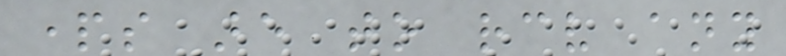parts are to receive any
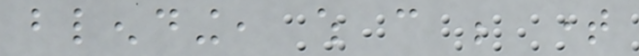blending, which can be time
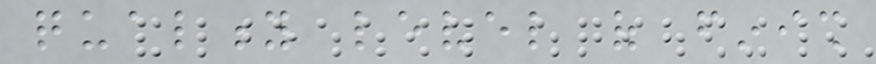quality level of finish
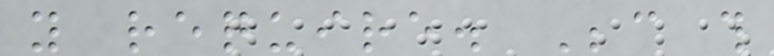you require. Because this
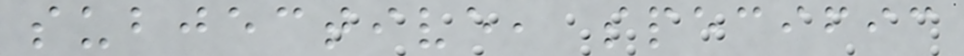subjective, specific
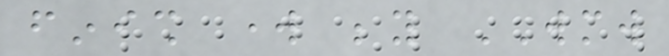finish work beyond WMW
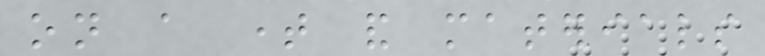on a time and materials
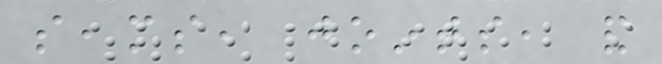seams, joints, and
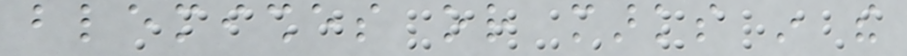blemishes or marks in the
